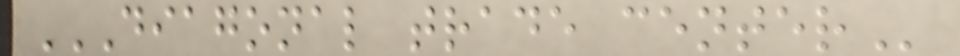DIAGONAL TRADE CENTER
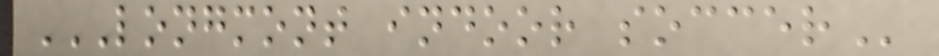LONGMONT INDOOR SOCCER
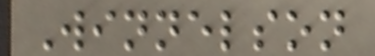Winnelson
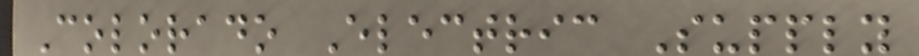Colorado Electric Supply
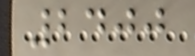2400
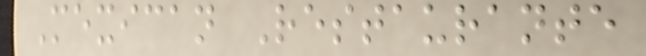Mexican Restaurante
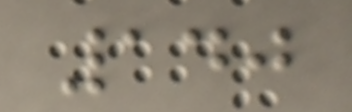140
